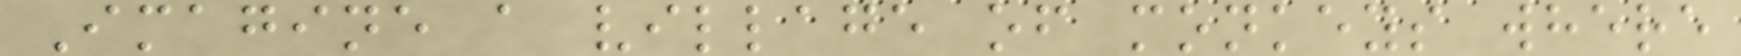Imagine a village of monkeys where
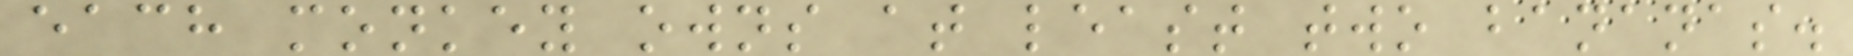each monkey owns at least two bananas.
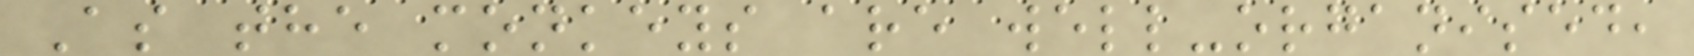As the monkeys are well-organised,
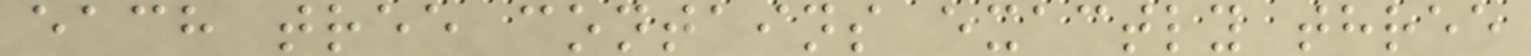each tree contains exactly three
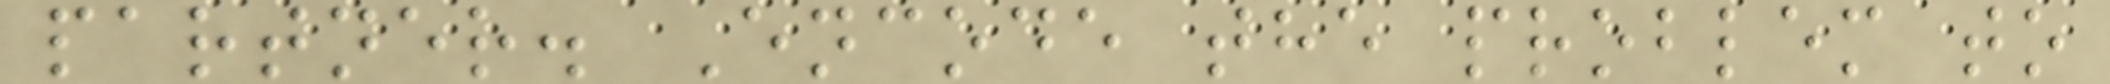partner. Encode the problem to
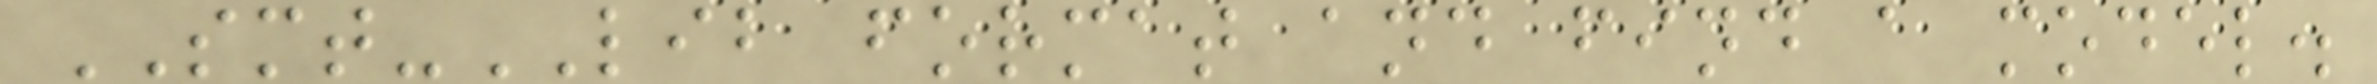SMT-LIB format and find a model.
